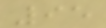95
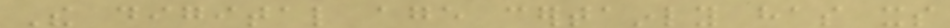The digital age certainly has its
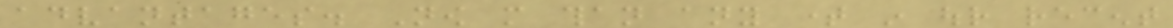advantages. Now more than any time in our recent
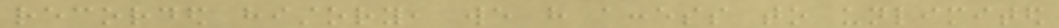recorded history, we have access to unlimited
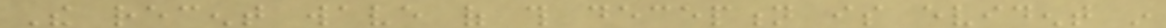The recent wave of this deception is evident in
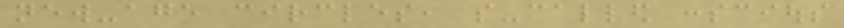new-age circles, so-called conscious
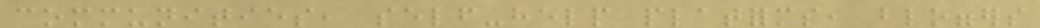communities, self-help platforms, bloggers
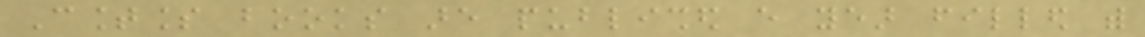Countless books are published every year filled with
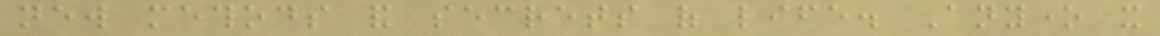new methods and secrets of life. Anyone it
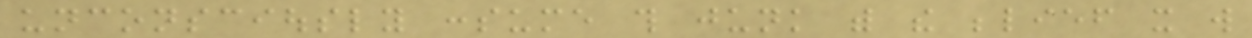unconsciously consume this junk with the belief it will
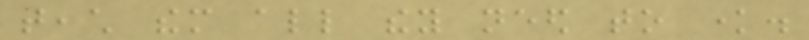teach them all they need to know.
